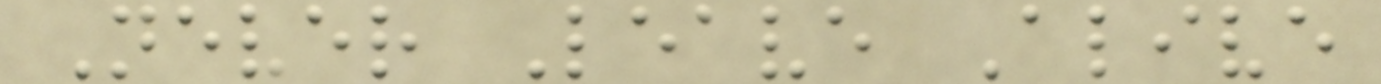Never Leave Alive
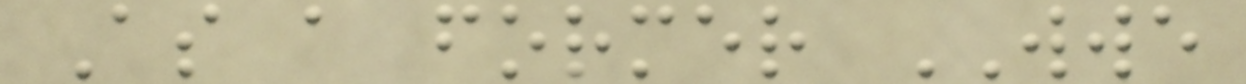As a former WWE
